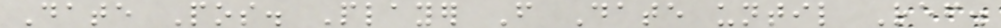Date Pos. Player From Date until Ref.
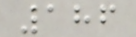186
